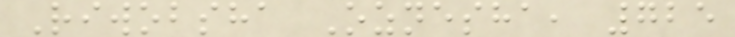Riwobsha Oznesha, 725
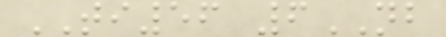TI56 6NB
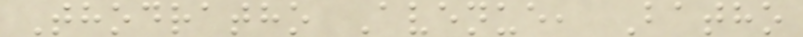Thodratho Avenue, Batho
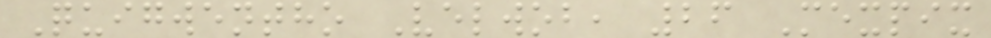Quigwentho Velwob, 26 Mexpix
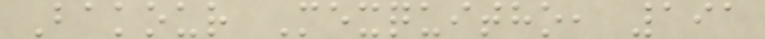Bakour Mexquitho, 191
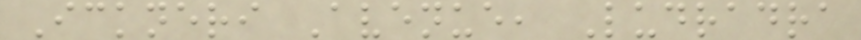Ickneri Avenue, Ludradra
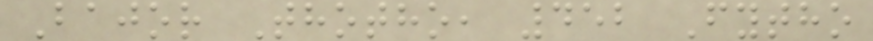Bajor Thotho, 452 Fytho
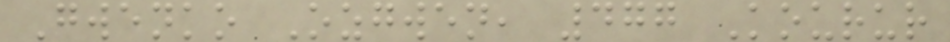Gwenko Ozgwen, 477 Kourur
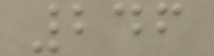246
